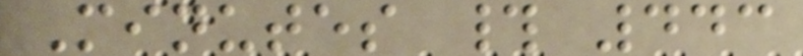Minutes # 443
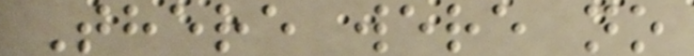There were no
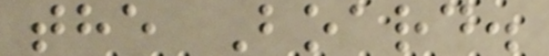the Board.
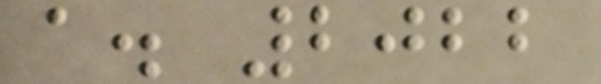a. 2022
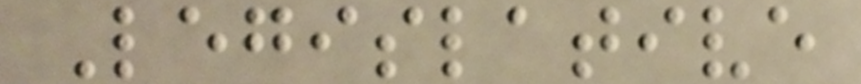Legislative
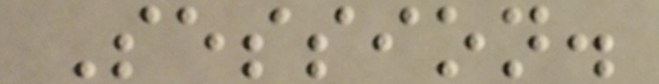Session.
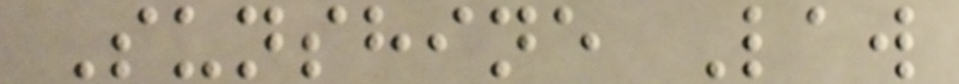Sunshine Law
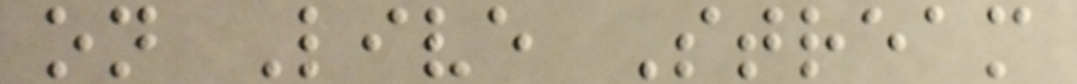on Live Stream
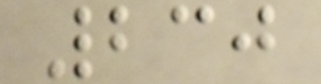230
